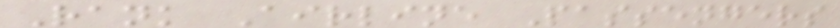Rank Airline Passengers
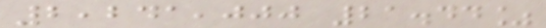2,241,000 21.44%
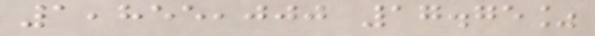1,855,000 17.75%
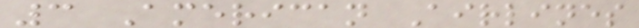3 American Airlines
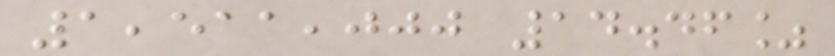1,511,000 14.46%
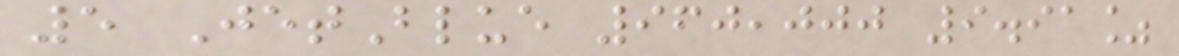5 JetBlue 960,000 9.91%
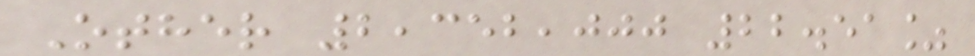Other 2,352,000 22.51%
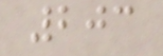203
